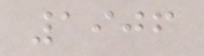1906
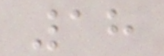18
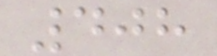408
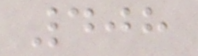408
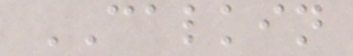CALKIN
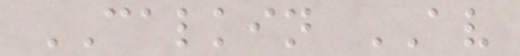CALKIN AV
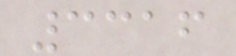3316
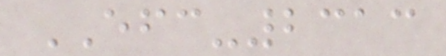EFC-2313
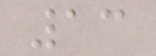13
